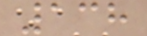138
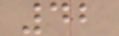42
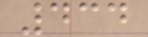434
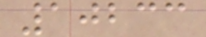10233
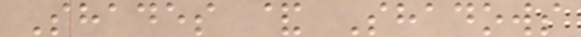Shades & Shadows
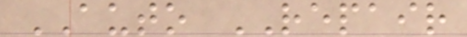AUTO REPAIR
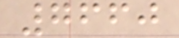7660
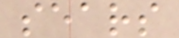sears
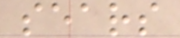sears
